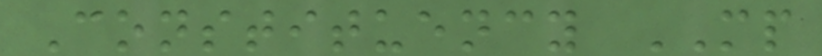Constituency MP
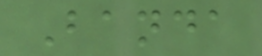Banda
